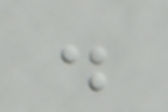.
